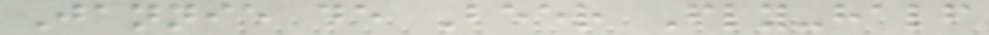Jannie de Beer Fly-half
